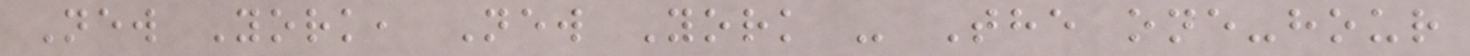New York, New York - The one-hour
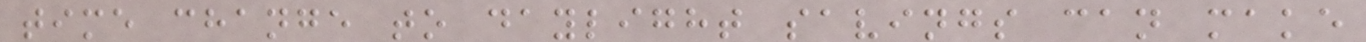time change to daylight savings can make
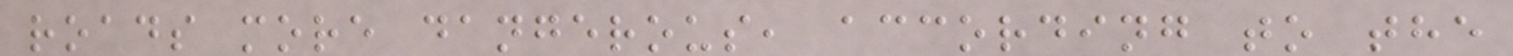roads more dangerous, according to the
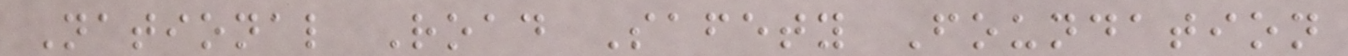National Road Safety Foundation
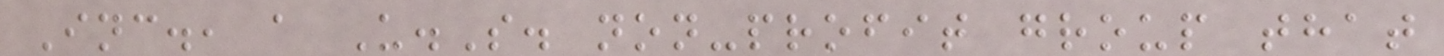Inc., a U.S. non-profit group that
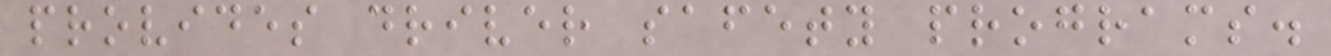provides driver safety programs.
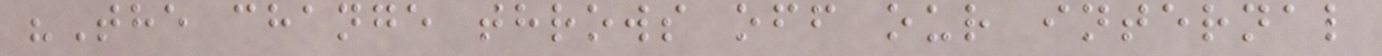"The change throws off our internal
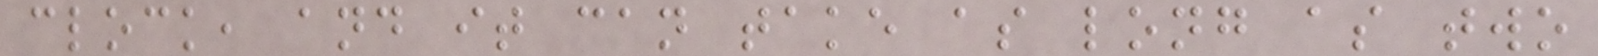clock, and it can take as long as two
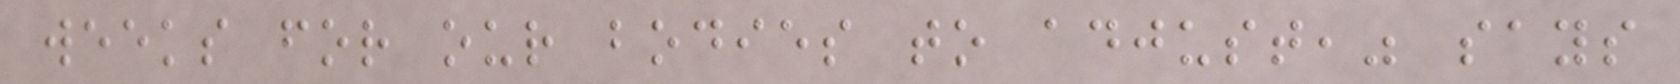weeks for our bodies to adjust," says
